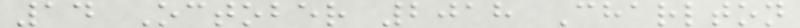14 October 2018 Charlton
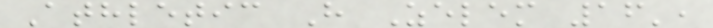Athletic H Zelem 16',
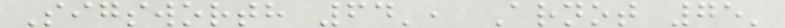Sigsworth 64', Arnot 75'
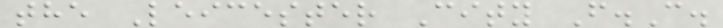the Leicester City F.C.
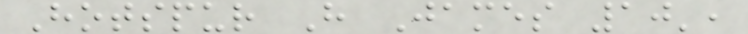Hotspur H James 10',
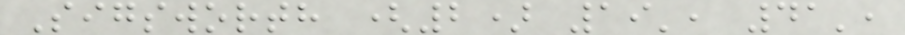Sigsworth (2) 19', 41',
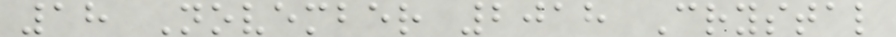18 November 2018 Crystal
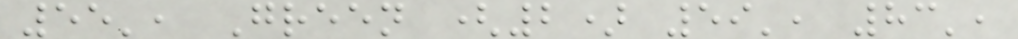55', Green (2) 59', 83',
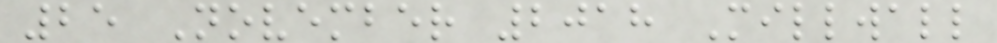25 November 2018 Millwall
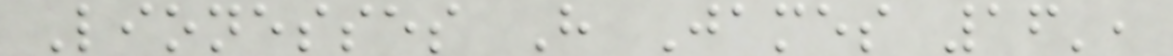Lionesses H James 16',
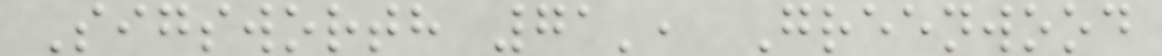Sigsworth 71', Greenwood
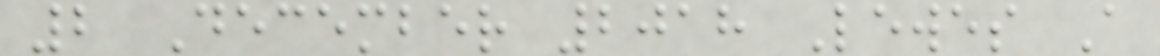2 December 2018 Lewes A
